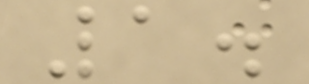1.
